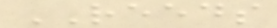REEDS
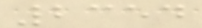2354
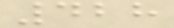428
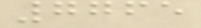7765
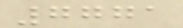7771
